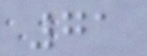71
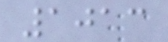1013
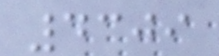4309
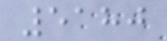5180
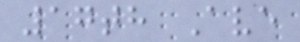17th Ave
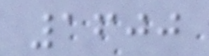1600
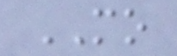MO
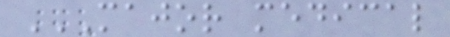MAJOR MEDICAL
